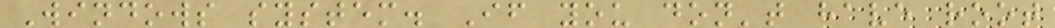Windows system. If you don't have root
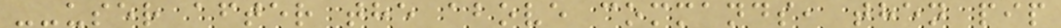--user after the above commands, then pip
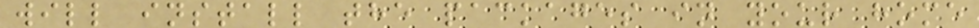will install the packages in your home
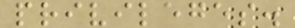privileges.
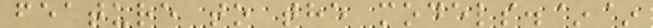feature to the models.~~
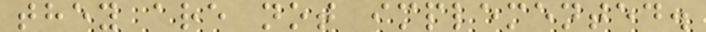they are not implemented.
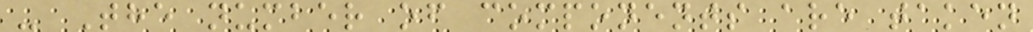- The number of components are taken
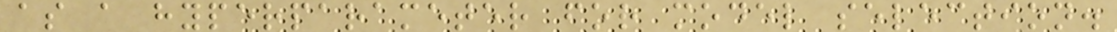as a hyperparameter for model selection.
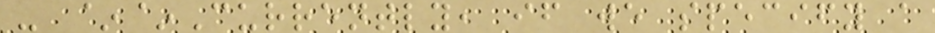- ~~Currently, if we specify a
